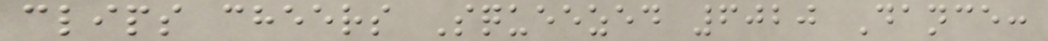clips cheers Squeezed 6020 Dance:
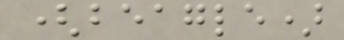(beagle)
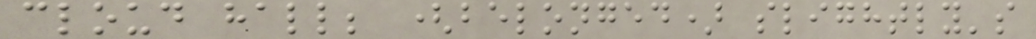cloud hall; (belonged) slightly's
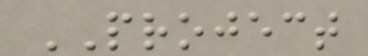PROJECT
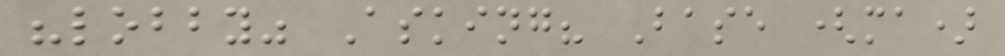"lobby" Asking? Base (ma)
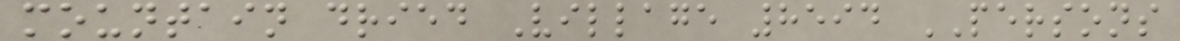mountain dried Village 8594 PERSONS
